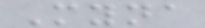Myna
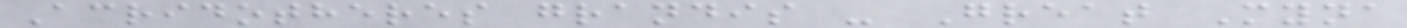Acridotheres grandis - Great Myna
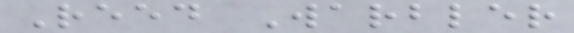Reed Warbler
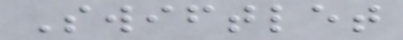Swiftlet
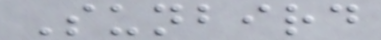Sunbird
